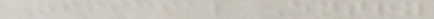Official Entry
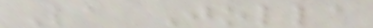La Jolla
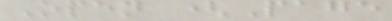Open (Page
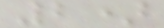2)
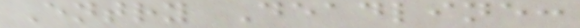Entry Deadline:
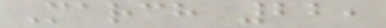March 22,
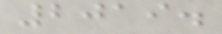2019.
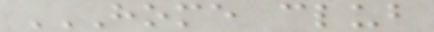HOME CLUB
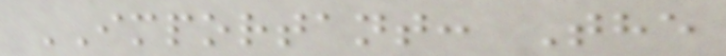IMPORTANT: The
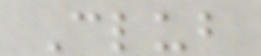Club
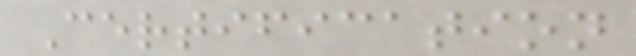Certification
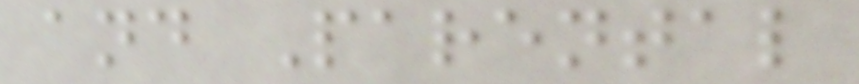and Parental
